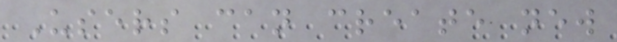Users can create new
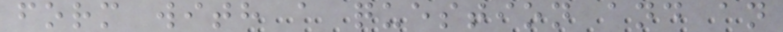form with a question and an
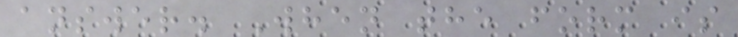answer. When the form is
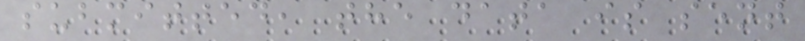submitted, the data is sent
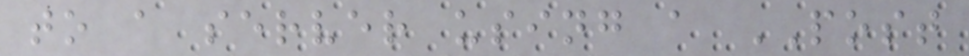to a server using a POST
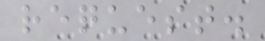request.
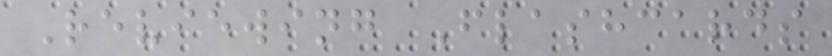Reviewing Flashcards
